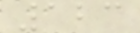123
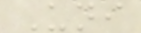Uni
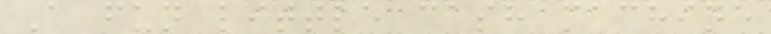A fun little cash machine
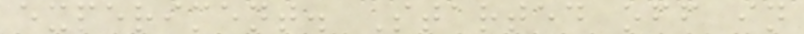experiment. Started off in
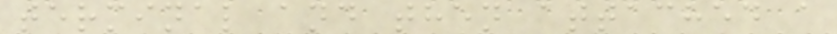terminal and then attached a
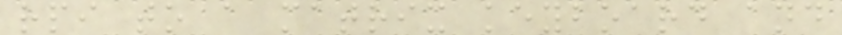rpi to a matrix keyboard and
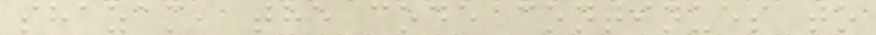shazam, the code continues to
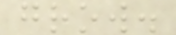grow.
